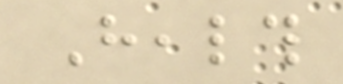Health
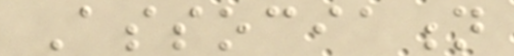Association
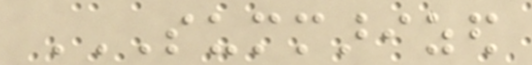SUMMARIZED
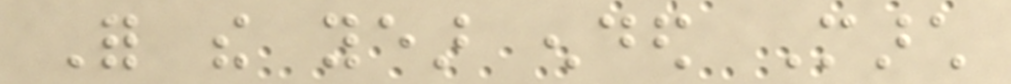For the year ended March
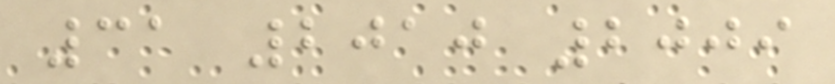31 2010 2009
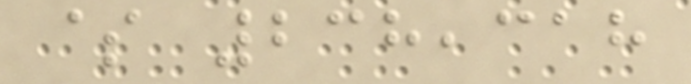$ 238,318
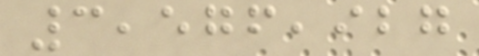3,576,927
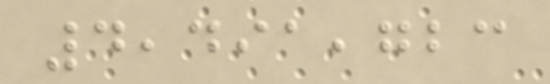4,491,723
